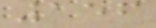156
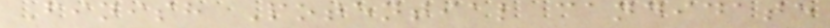Finish Potential candidate
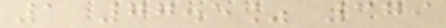1 77.5% 379
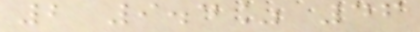2 9.4% 46
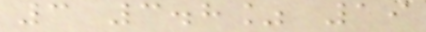3 3.8% 19
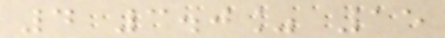4 3.0% 15
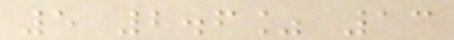5 2.6% 13
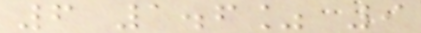6 1.6% 9
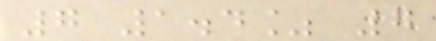7 1.4% 7
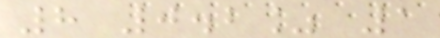8 0.2% 1
